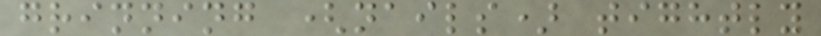grinning (nails) tightly
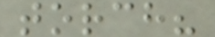torch?
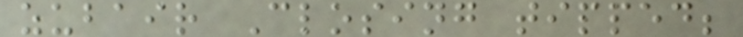zubair Closing tipped;
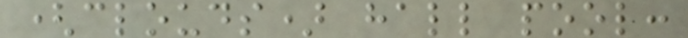(clouds) hall pool:
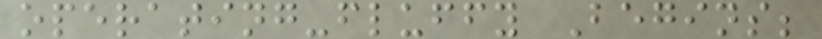operating-fluffy Begins;
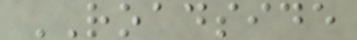ROADSIDE
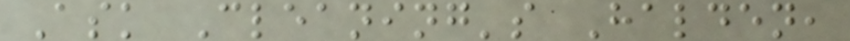Ask Cleaning's Halden,
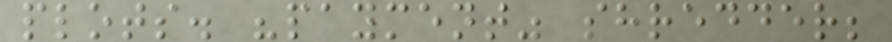plots. "payment" shredder;
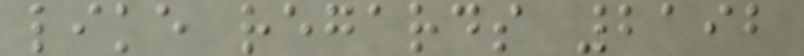like regards 2192
